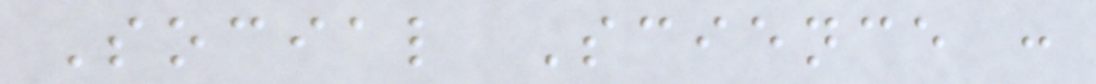Social Science :
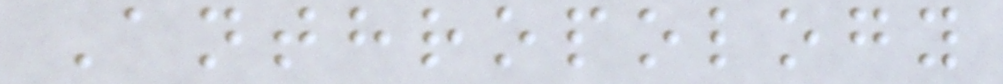Anthropology
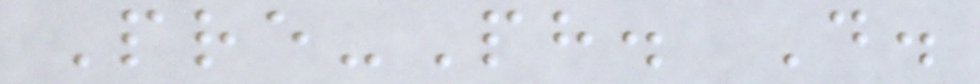Pre-Ph. D.
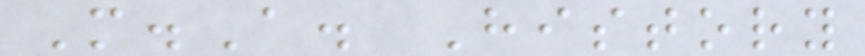M.A. History
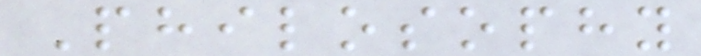Philosophy
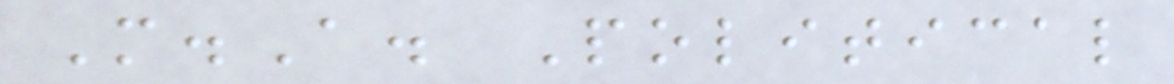M.A. Political
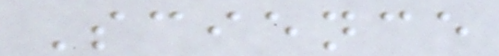Science
